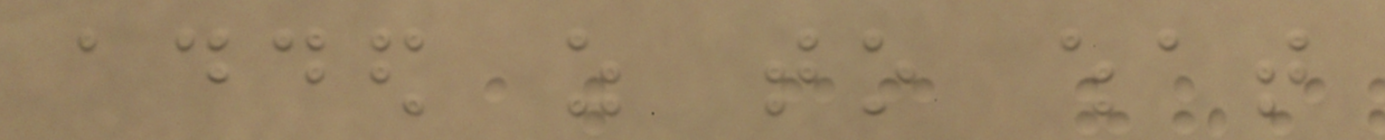added as to what
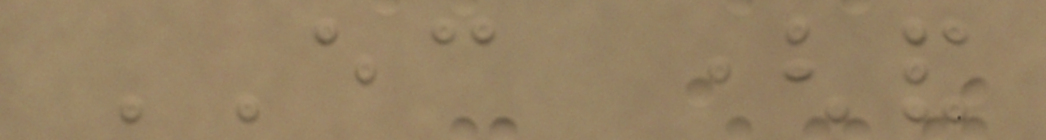EC (and
